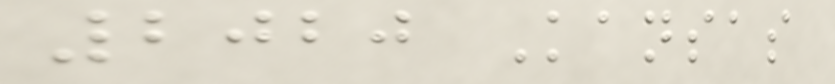2020 Kansas
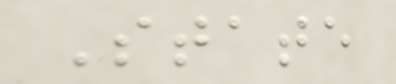State
